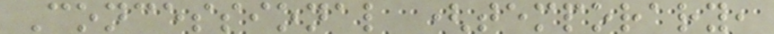Concessional (temporary,
